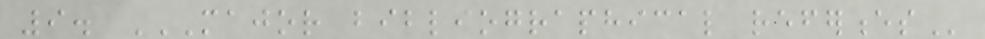9. MAJOR BIBLIOGRAPHICAL REFERENCES
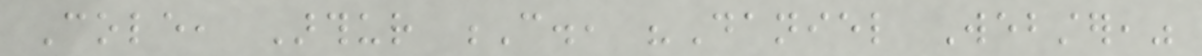Cole, Arthur C., "Daniel Webster,"
